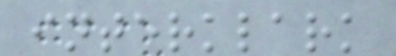interklark
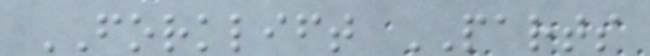FORKLIFT PARTS
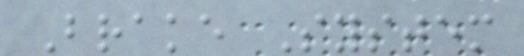Brake System
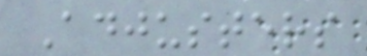Adjusters
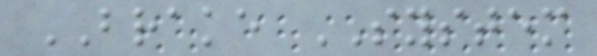BRAKE SYSTEM
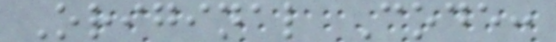Original Code:
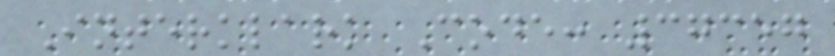Interklark Code: 37357
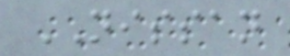NISSAN
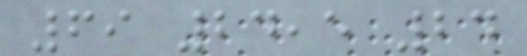69 24,5 24
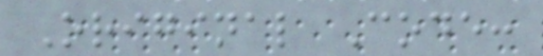Original Code:
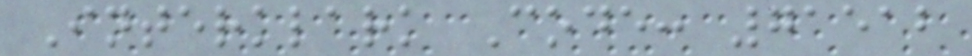Interklark Code: 71512
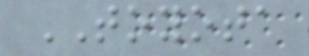TOYOTA
